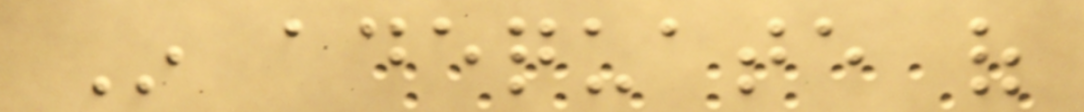In adequate of
